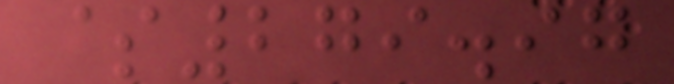$279.97
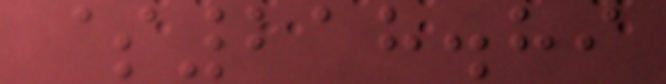$218.89
